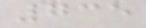735
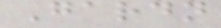Gardn
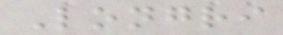Longri
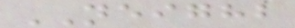NEIGHB
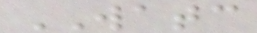WATC
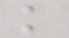k
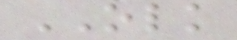OLK
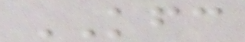KFC
